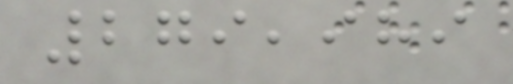279,989
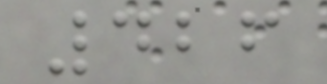426
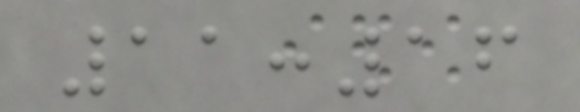11:16
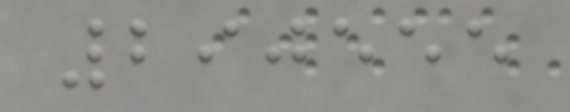290555
